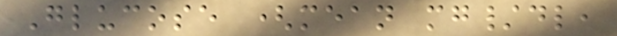Glucose (mean mg/dl,
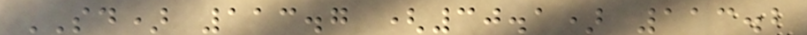SD) 113.7 (30.1) 113.2
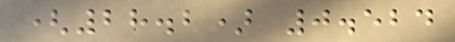(28.2) 0.524
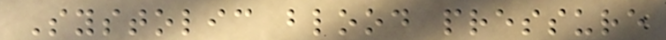Systolic blood pressure
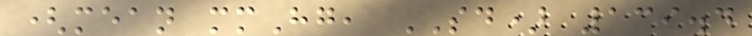(mean mmHg, SD) 139.4
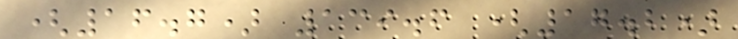(16.7) 139.6 (17.2)
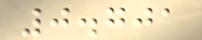0.701
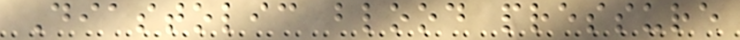Diastolic blood pressure
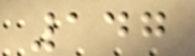147
